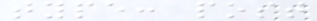type: post
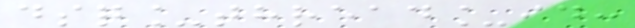dsq_thread_id:
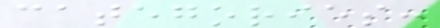categories:
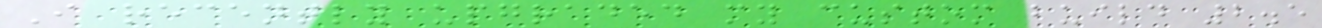I recently upgraded my custom build 2.5
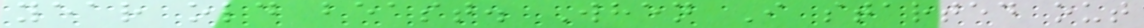year old beast. When I started out
